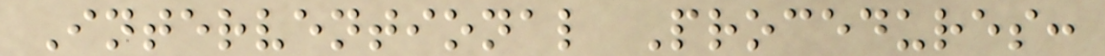Interventional Procedures:
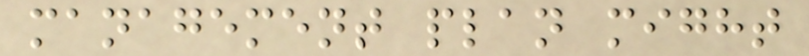management plan might
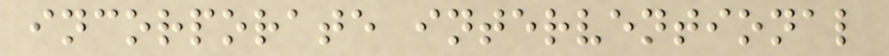incorporate interventional
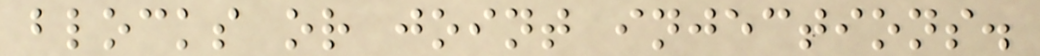blocks or joint injections.
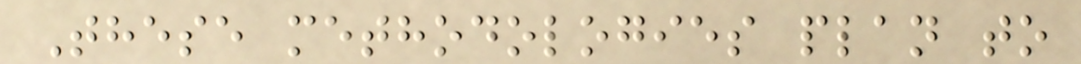These methodologies plan to
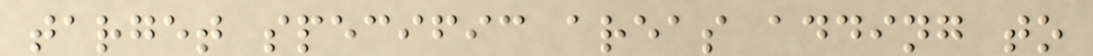target specific areas adding to
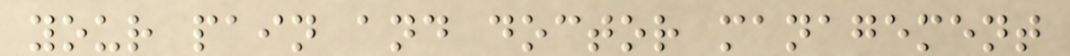your pain and doctor management
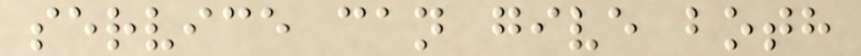service can give both
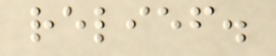relief.
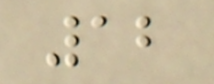12
